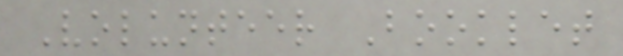Volunteer Booklet
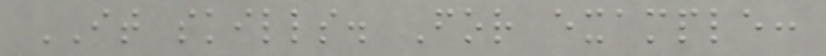IT skills. For example:
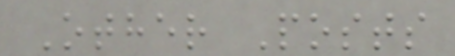Other Posts
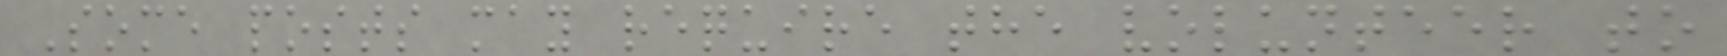Some posts may require the volunteer to
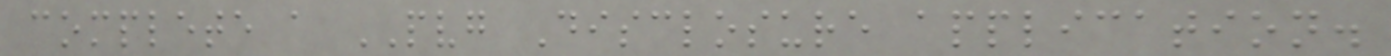complete a PVG Disclosure application.
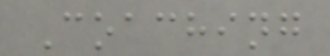Coaching
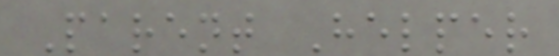Parent Helper
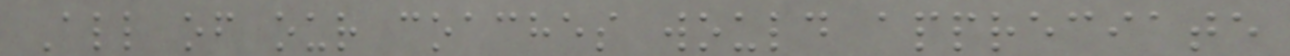All of our coaches would appreciate
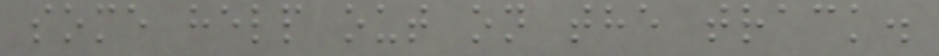some help out on the track.
